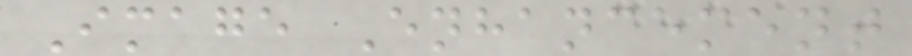Image Enhancement
